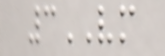3VM
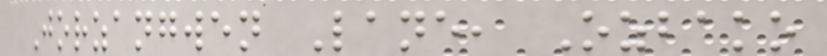Jorzangwen Lane, Ozbako
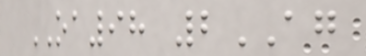OA98 2AG
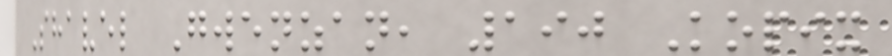Shavel Gwenzan, 190 Kopix
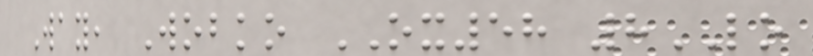Way, Wobko OX58 8LO
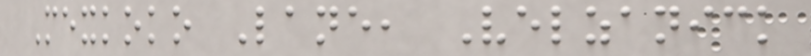Mexkoko Lane, Velzanick
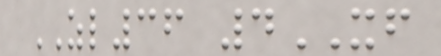ZL36 4XF
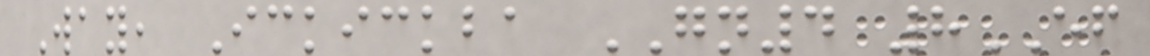Way, Ickickba GN4 8EF
